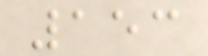153
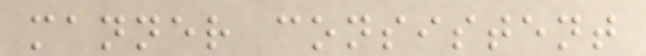manner consistent
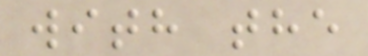with the
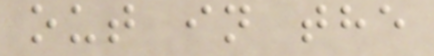out in the
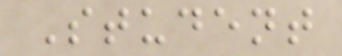Student
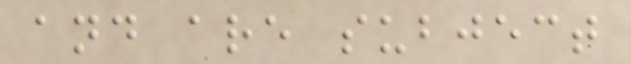and are subject
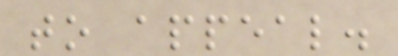to appeal.
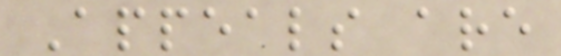Appeals are
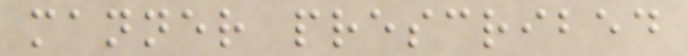manner prescribed
